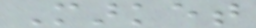Market
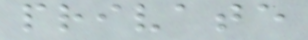private
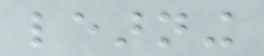learning
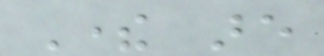There are
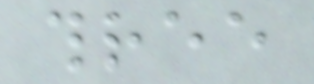three
